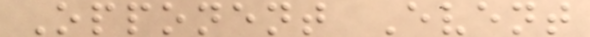Opponent Event
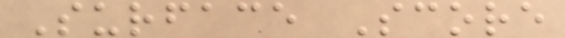Surface Score
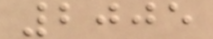2005
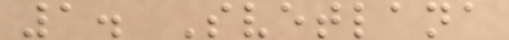1. Svetlana
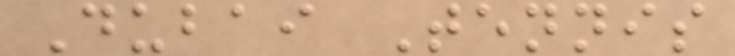Dubai Tennis
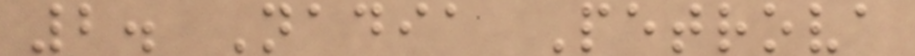2. Nadia Petrova
